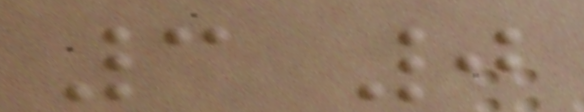3 0
